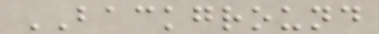BACKGROUND
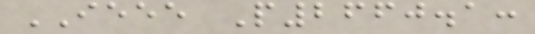IEEE P2660.1:
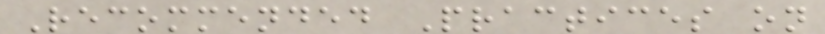Recommended Practices on
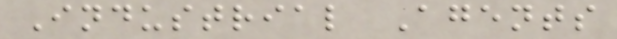Industrial Agents
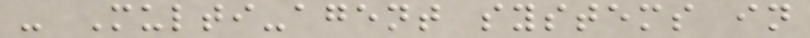- Multi-agent systems in
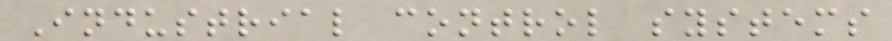Industrial control systems
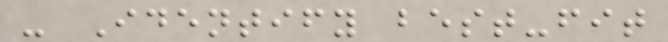- Identify best-fit
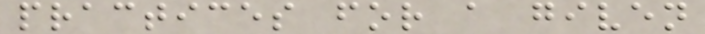practices for a given
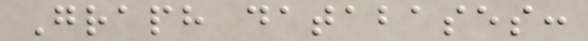Graph databases:
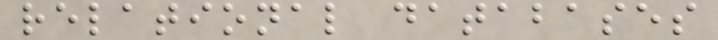relational databases
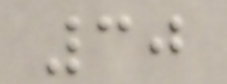30
